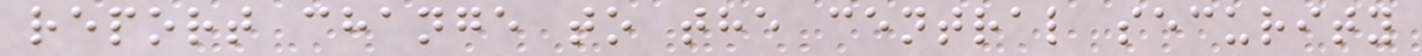report change to the central security
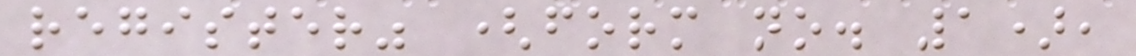register" (form no. 1),
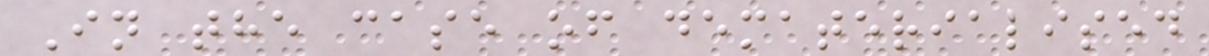In the case of dematerialised
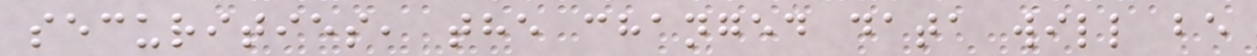securities, the changed data will be
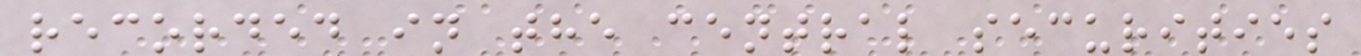recorded in the central securities
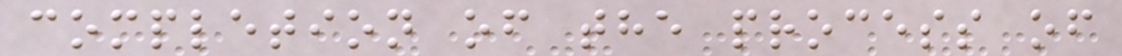completion of the process of
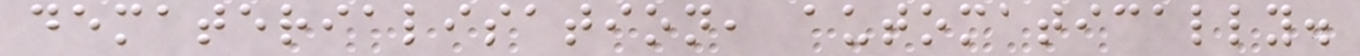dematerialisation, automatically.
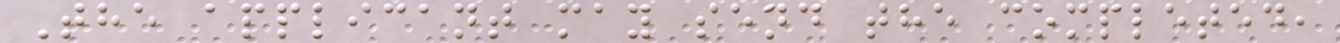The applicant may send the completed,
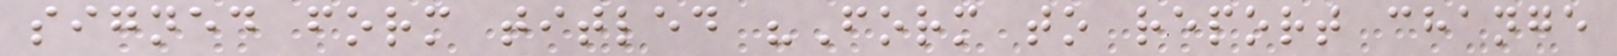signed form titled "Form to report change
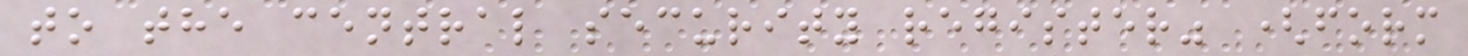to the central security register" (form
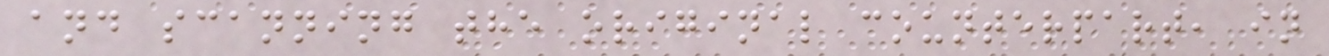and scanning the original counterpart, in
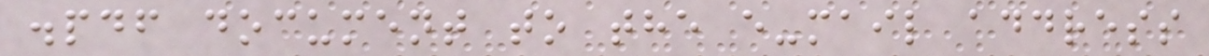.pdf document to the e-mail address
